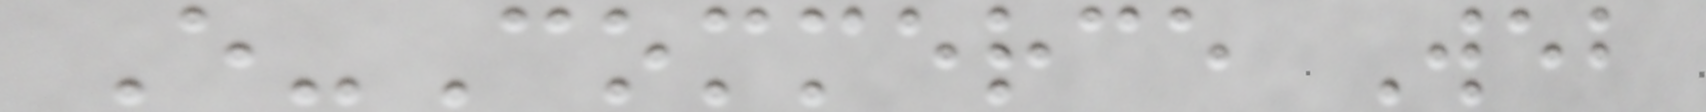E-Commerce Web
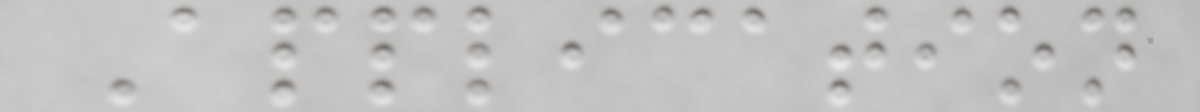Application
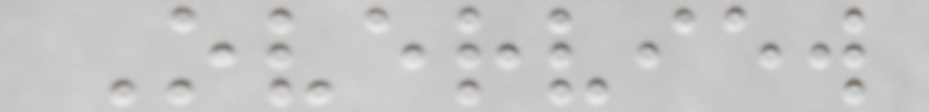Overview
